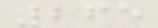265
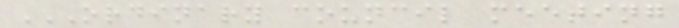ORDINARY COUNCIL MEETING
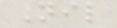Nil
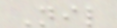Nil
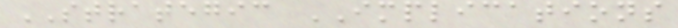STRATEGIC IMPLICATIONS
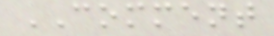COMMENT
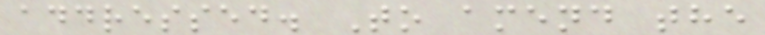addressed. To amend the
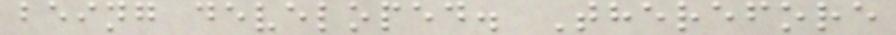being developed. Therefore
